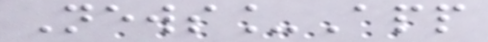News_App
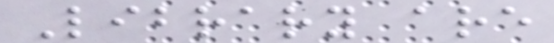Library are
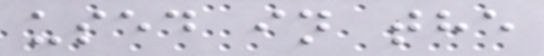used in the
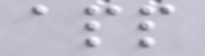app
